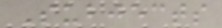Subjects
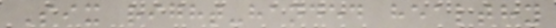Six right-handed healthy
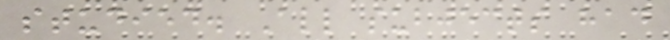studied. All subjects had
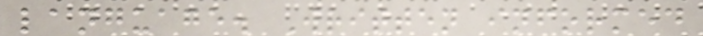language. Written informed
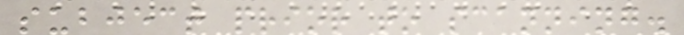subject prior to scanning.
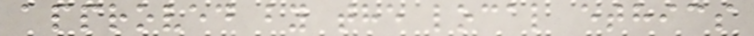approved by the local ethics
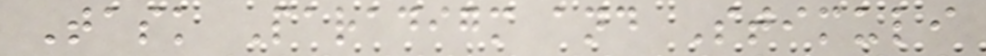Task Paradigm and Stimuli
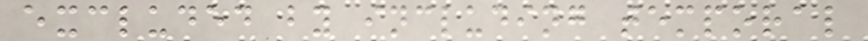excluded by including temporal
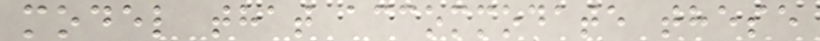model that accommodate these
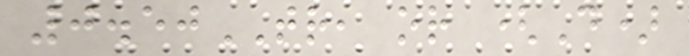0.50TR, or (D)
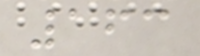163
